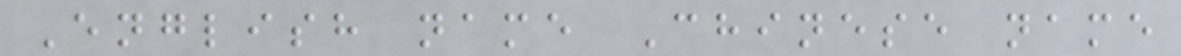English name Chinese name
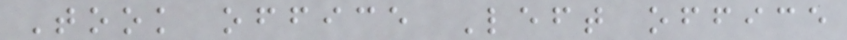Took office Left office
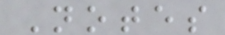Notes
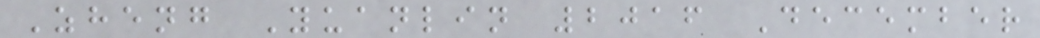Zheng Yuanlin 2016 December
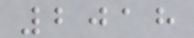2018
